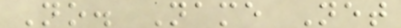No. Name Net
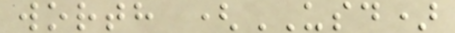worth (USD)
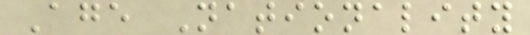Age Nationality
